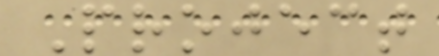Project
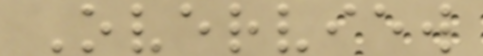Overview
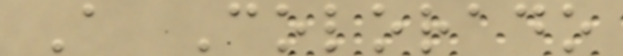A Colorado
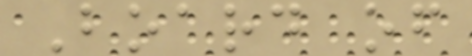Board of
